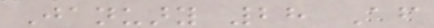January 28 After
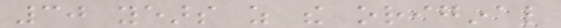30 years as the original
